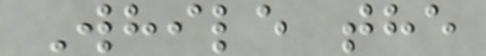While the
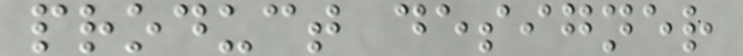product designer
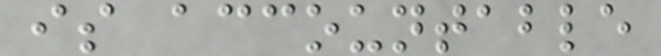is accountable
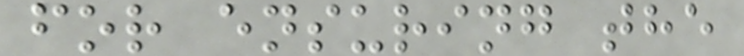for ensuring the
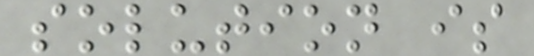solution is
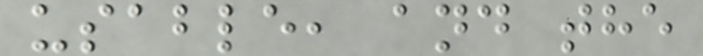usable, and the
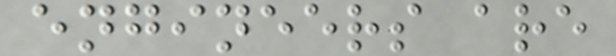engineers are
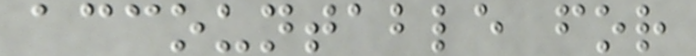accountable for
